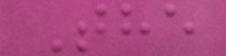The
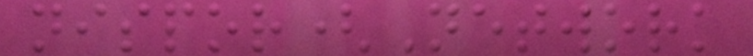nispor(Network
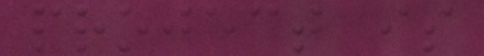project is
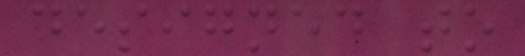designed to
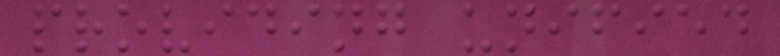providing unified
